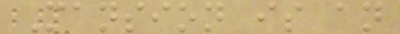Mansion is an
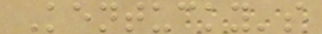Kentucky's
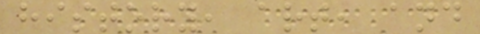history, art, and
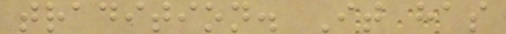tradition. It has
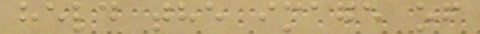held the image of
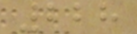228
